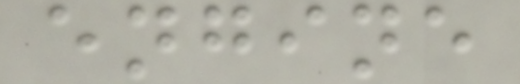engine
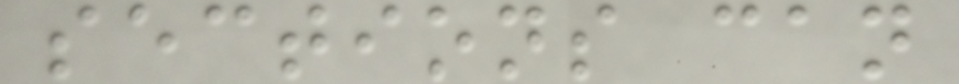sections can
